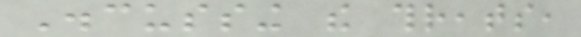Discussing the threats,
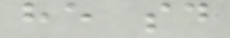he said
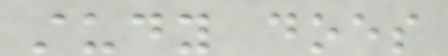study does
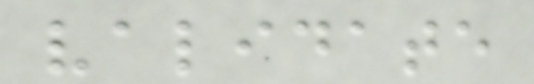validate
